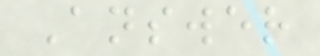Answer
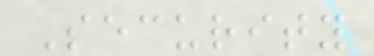Security
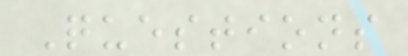Questions
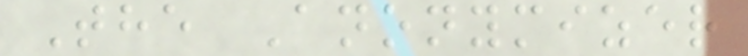The Anonymizer
